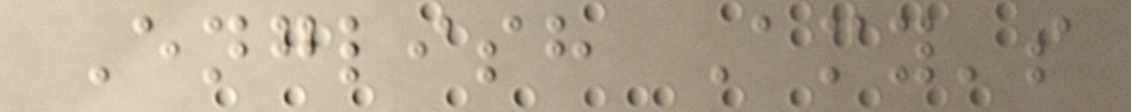English Amy's
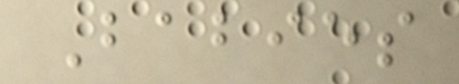Babies
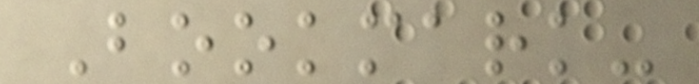Bookmark-
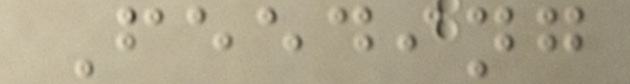Feeding
